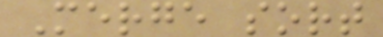Merge sort
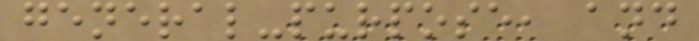general-purpose, and
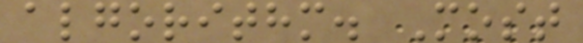algorithm. Most
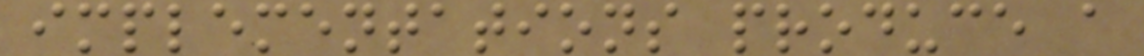implementations produce a
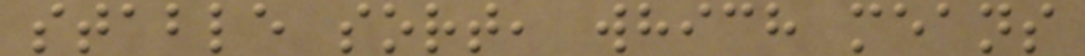stable sort, which means
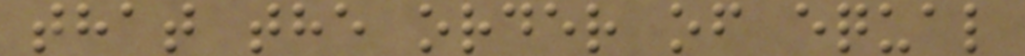that the order of equal
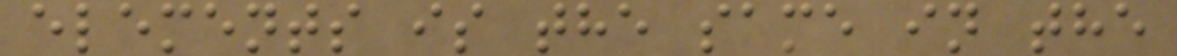elements is the same in the
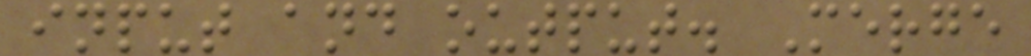input and output. Merge
